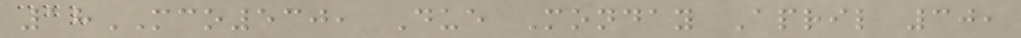18MCO530, Due Monday April 30,
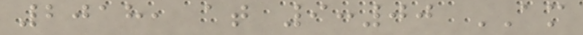2018, at 9:00 AM
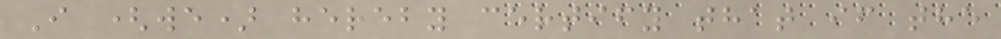I (we) hereby certify that if the
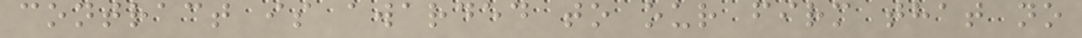contract is awarded to our firm that no
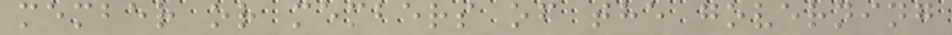member or members of the governing
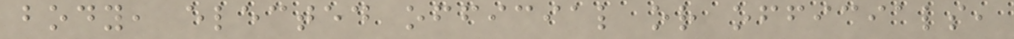body, elected official or officials,
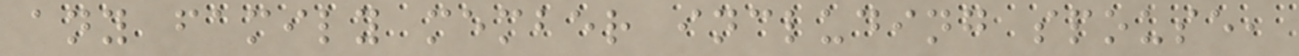any family member including spouse,
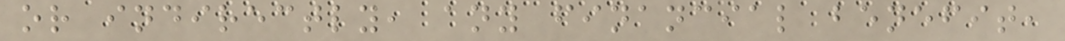or indirectly, any financial benefit,
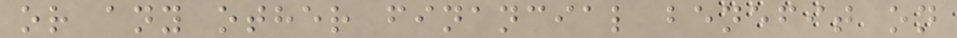or any other financial benefit on
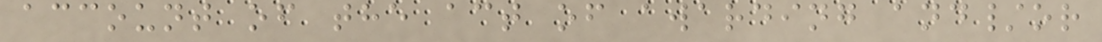account of the act of awarding and/or
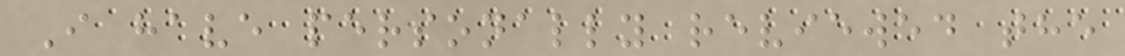I have personally reviewed the
